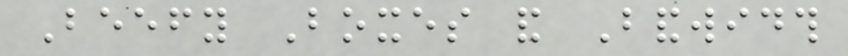Beefy Boxes and Bandwidth
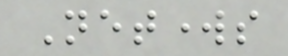Networks
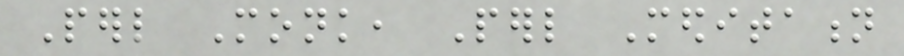Perl Monk, Perl Meditation
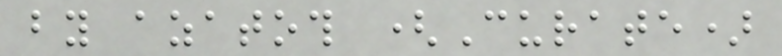by azatoth (Curate)
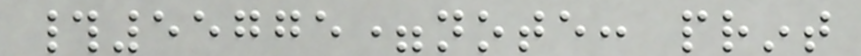#55775=note: print
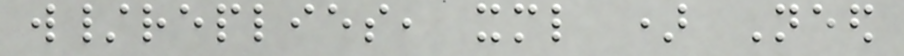w/replies, xml ) Need
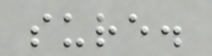sure.
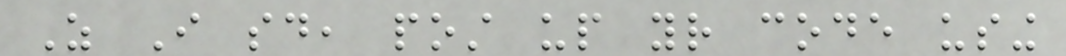As I said, post up your code using
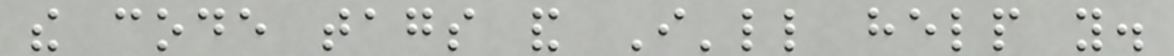the code tags and I'll help you.
